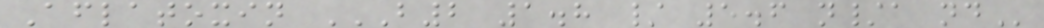Aflatoxin B2 1.8 / 5.6 N/A ND
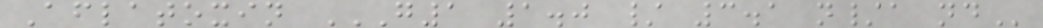Aflatoxin G1 1.0 / 3.1 N/A ND
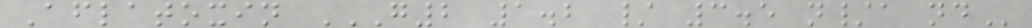Aflatoxin G2 1.2 / 3.5 N/A ND
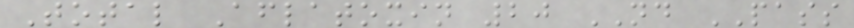Total Aflatoxin 20 ND PASS
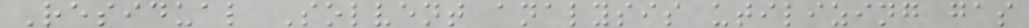Residual Solvent analysis utilizing gas
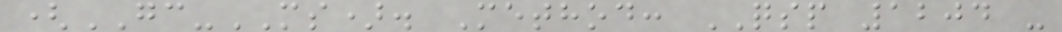(GC-MS). Method: QSP 1204 -
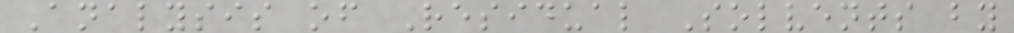Analysis of Residual Solvents by
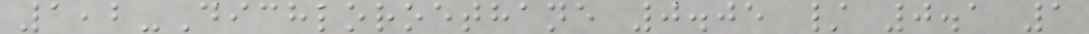1,2-Dichloroethane 0.05 / 0.1 1
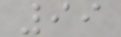99
